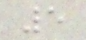5
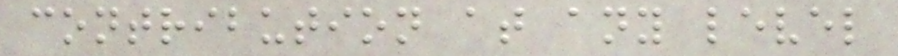contribution at any level
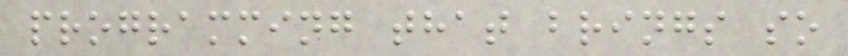programming that brings so
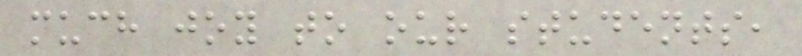much joy to our students,
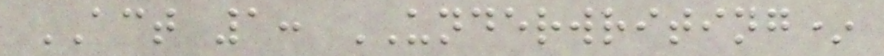ACT 1: UNDERWRITING*
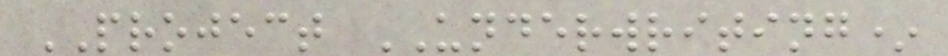PROJECT UNDERWRITING*
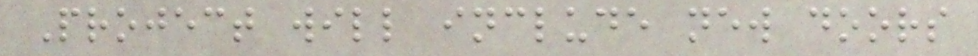Project will include new doors
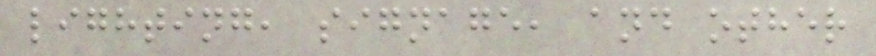lighting, signage, and other
